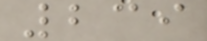239
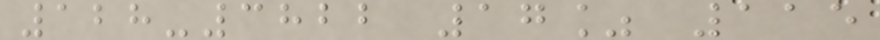128-3822 17% 115
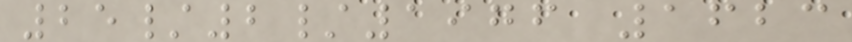25/2/1976 1623
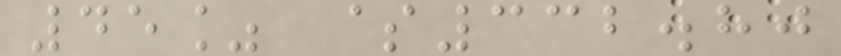45% $332.80
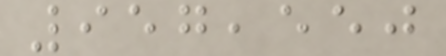957,550
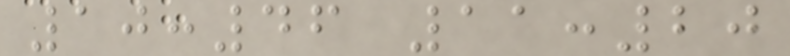10:46 11:20
